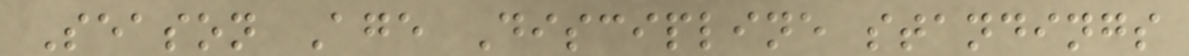Season Age Discipline standings
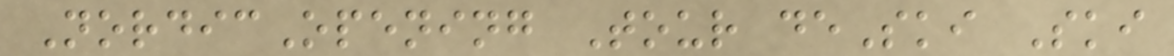NordicOpening Tour deSki Ski
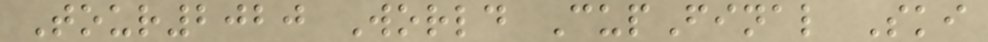Tour2020 World CupFinal Ski
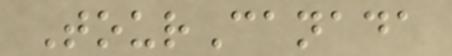TourCanada
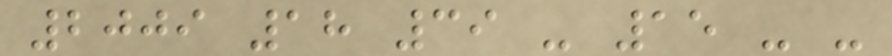2009 18 39 - 15 - -
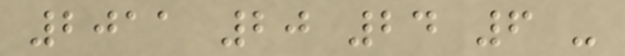2011 20 24 6 -
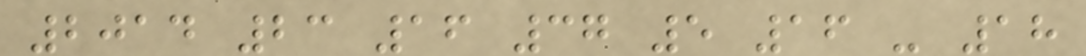2014 23 16 37 5 16 - 18
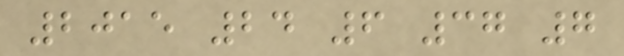2015 24 6 37 7
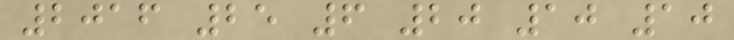2016 25 6 20 10 10
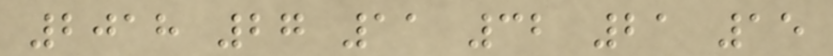2018 27 11 32 21 15
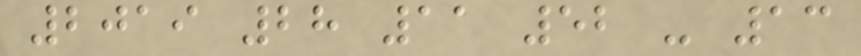2019 28 11 52 - 13
